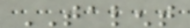TALENT
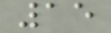15
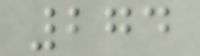274
